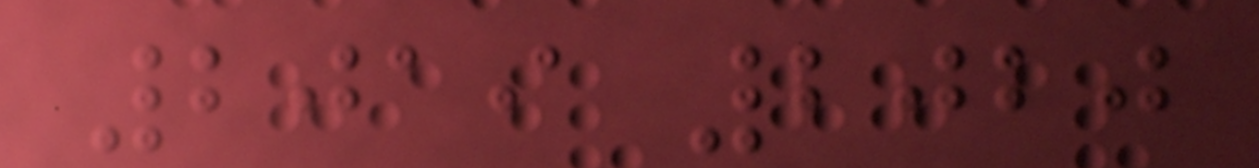2019 2020
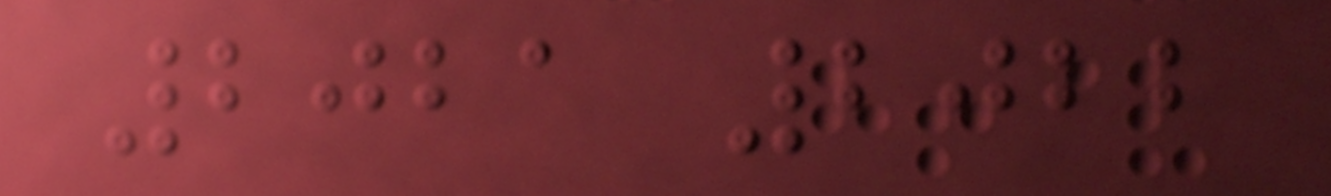2021 2022
